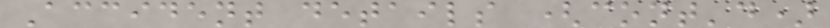Accident details (cont'd)
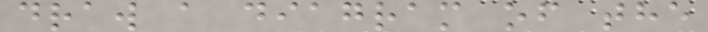draw a diagram of the
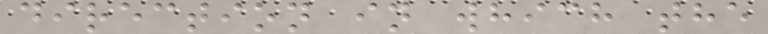direction in which the
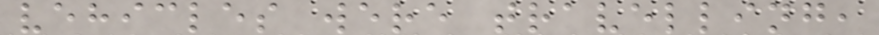vehicles were travelling,
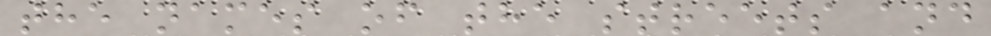the names of the streets and
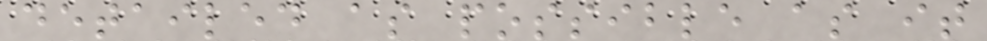detailed as possible as it
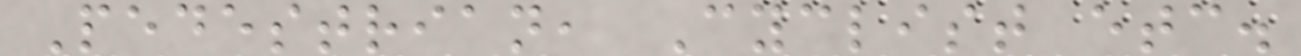Pedestrian, Cyclist etc.
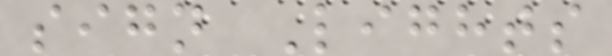sign Lights
